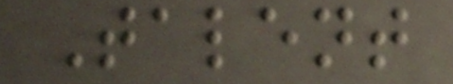Talent
